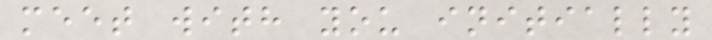meet with you initially
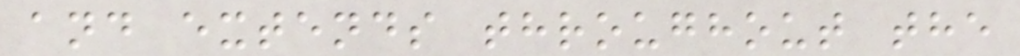and extends throughout the
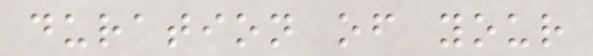duration of your
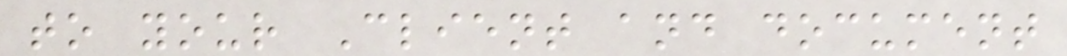to your Client and document
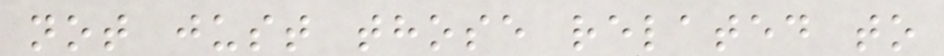not just those related to
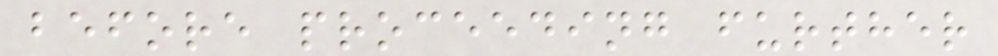before proceeding further
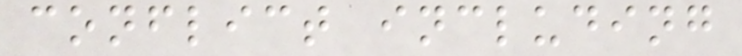conflict including
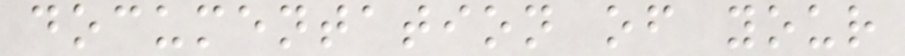documentation of your
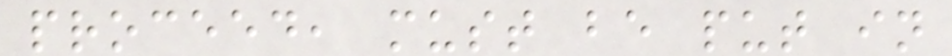proceed, must be put in
